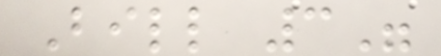Bill 3"
